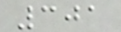301
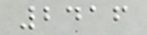2416
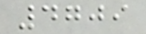4709
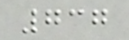737
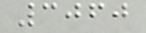3060
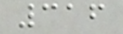316
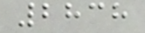2838
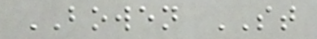BOWEN ST
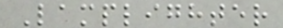Lamplighter
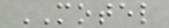MOTEL
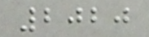2020
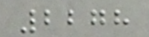2278
